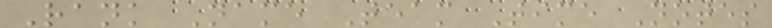Rank Name Team Time Notes
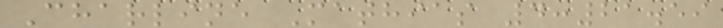Charline Mathias 4:21.59
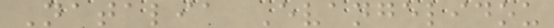Natalia Evangelidou
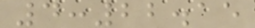4:22.15
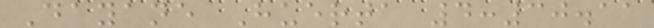Dayane Huerta 4:30.11
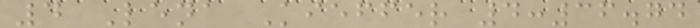4 Lena Kieffer 4:36.74
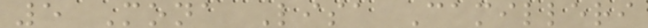5 Mona Lisa Camilleri
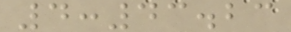4:43.23
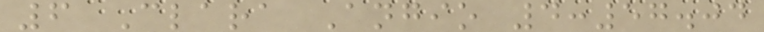6 Clara Angio 4:57.04
